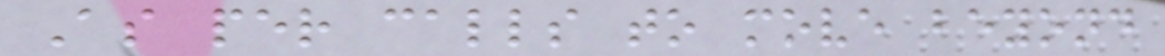As per calls to move beyond
